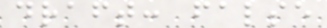draft: false
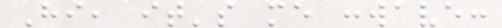Hi, it's me :wave:
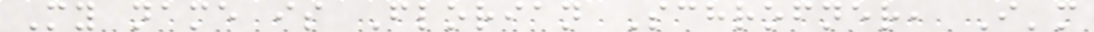My name is Florian Schrofner, I'm
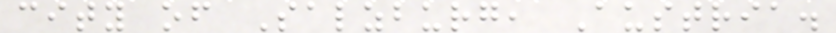city of Salzburg, Austria.
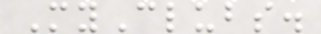MyClubs.
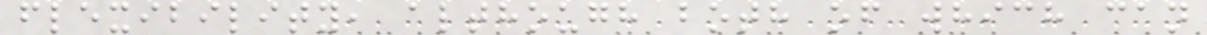flexibility, although both of which can
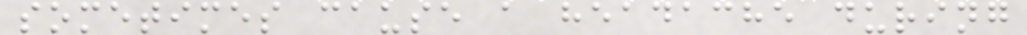sometimes cause a headache during
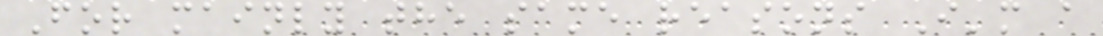For mainly the same reasons I'm a
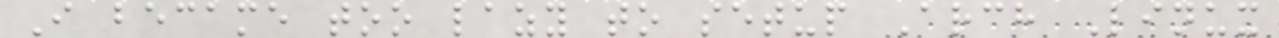I became too lazy to setup Arch Linux
